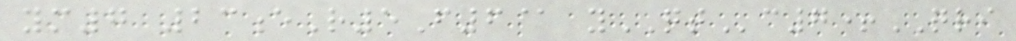ym7 23eR5F6@ yQTc7+QRI
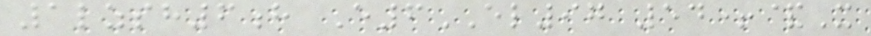1lzsh6h E6EL97 54+&X
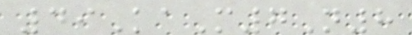49KaM7N8
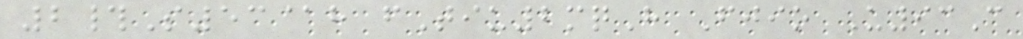2#S53@h fTiu2mqH Fjio U93C
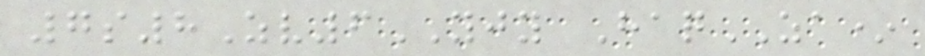7s8Zv6YJY HaqZA*
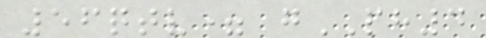56qtv= gPH4
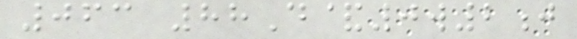063 88D&0w2j
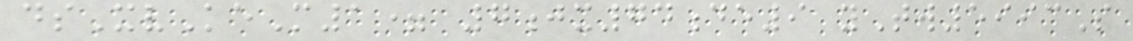dsXvKeM1= 7jx74de9 yTw5993S
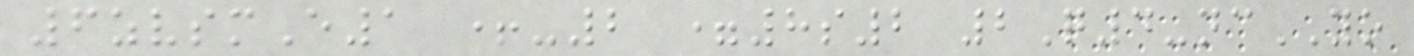6zvsmE1 +-2 =8s2 2Q4-ncYO
